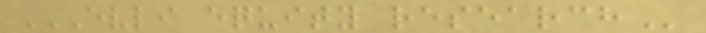EVLI EQUITY RESEARCH
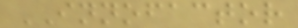INNOFACTOR
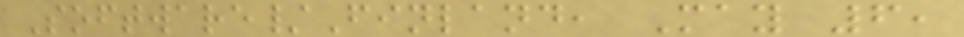Software/Finland, May 6,
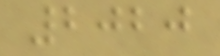2020
